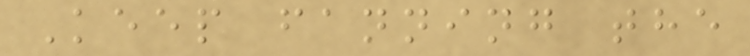Keep fanning the
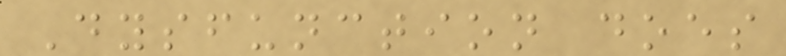Dysfunction does
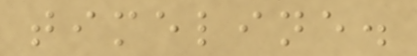timeline.
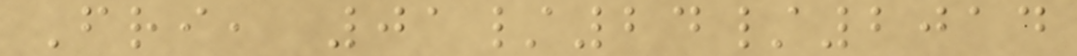Fri, 01/24/2014
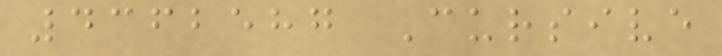4362587 Cursive
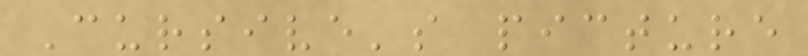Cursive's picture
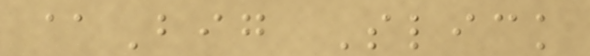@Big Slick
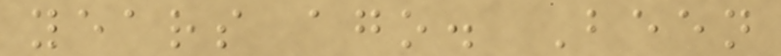years ago. Been
